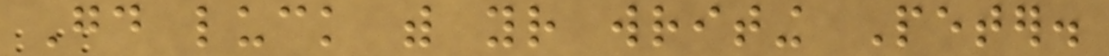Good luck with your writing Peter.
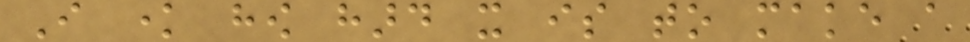I know how hard it is to make a
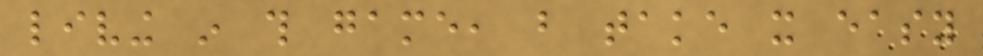living in this game, but take it easy
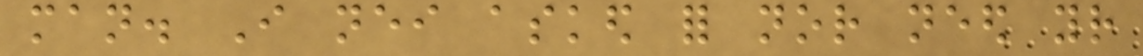man. I neither asked for nor need your
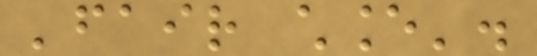'fair chance'.
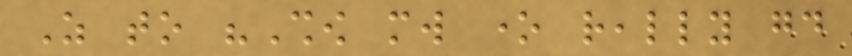As to "Show mw one really good
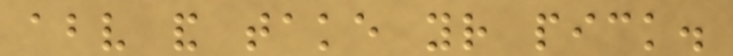above and take your pick.
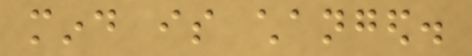mind is changed.
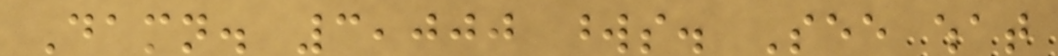Damn. 3,000 words. See what
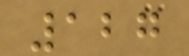127
